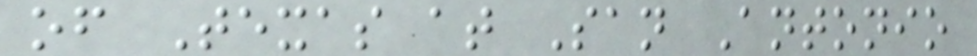of Texas at San Antonio
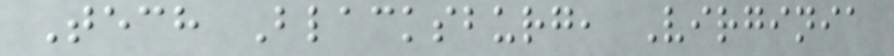Tech Blacksburg, Virginia
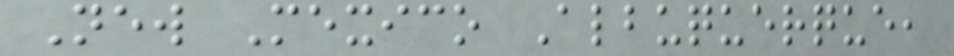New Mexico Albuquerque,
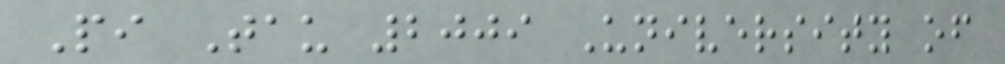Pi Tau 2009 University of
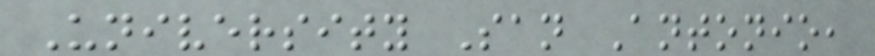University San Antonio,
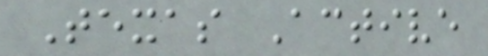Texas Active
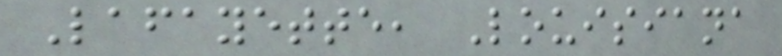Lafayette, Louisiana
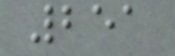251
